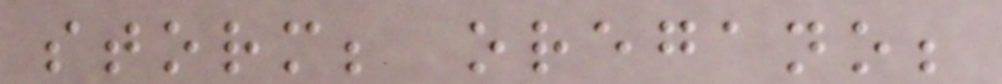storm; oregano;
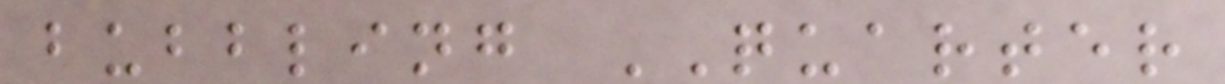bubbling QUARTER
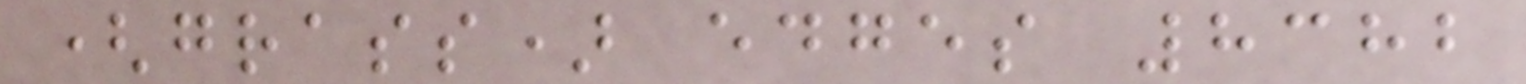(grass) edges 8382
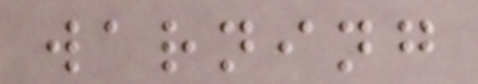warning
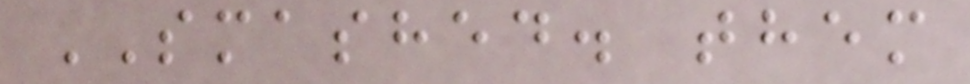SMASHED. them
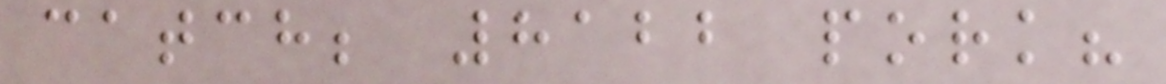catch; 8122 pork?
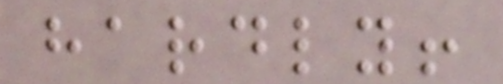hardly!
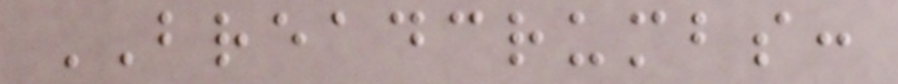BREADCRUMBS:
